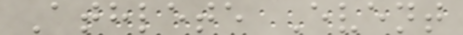Athlete Event
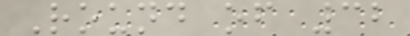Round of 32
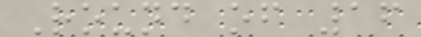Round of 16
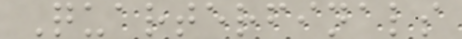Quarterfinals
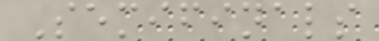Semifinals
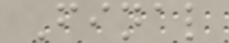Final
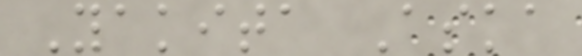Yakita Aska
